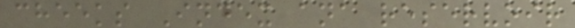cheeks Index ana reservoir
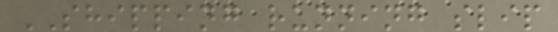SHIPPING running slip
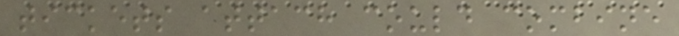tickets attach could combine
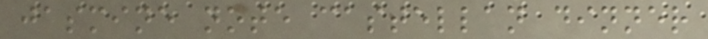jasmine note castellan dinner
